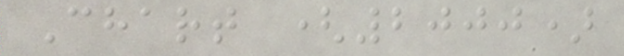Chart (2000)
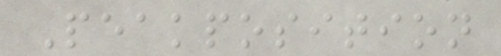Peakposition
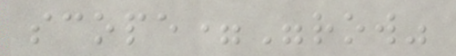scope="row"
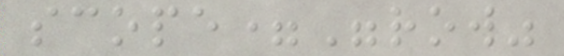scope="row"
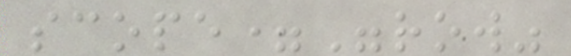scope="row"
